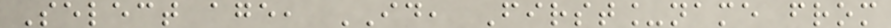Select age, ID, First_name from
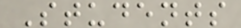Students
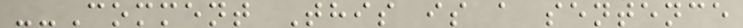--Comment This is a sentence
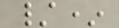/*
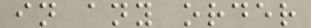in any order
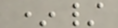*/
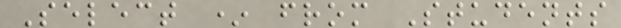Select * from Students
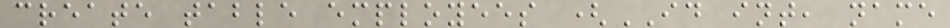create table employees (ID int, name
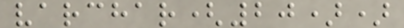varchar(20))
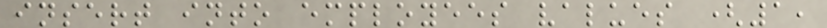insert into employees values (1,
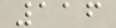116
